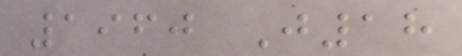1960 J18
